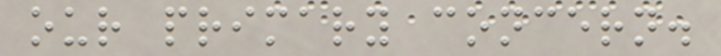our primary concern.
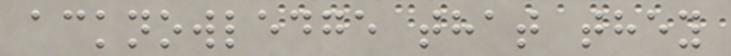acknowledge that they
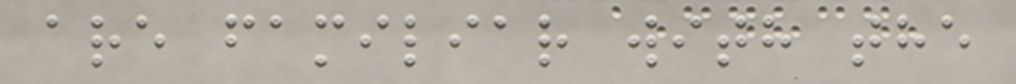are familiar with the
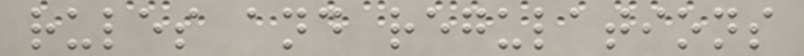rules and regulations
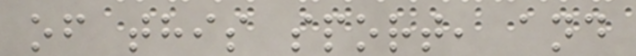of this sport, and
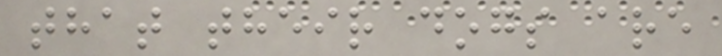that their dogs are
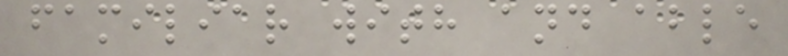familiar with and able
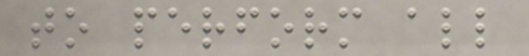to perform all
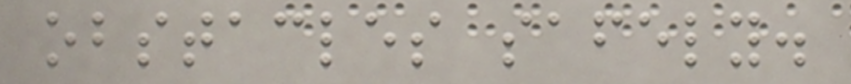obstacles safely.
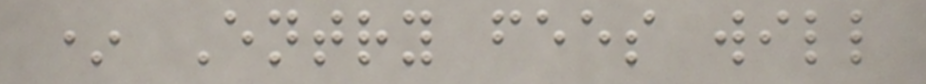* Entry fees will
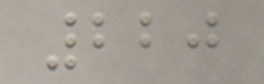220
